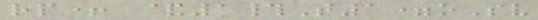rp+ &1#T1=oSv
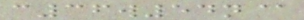c36w54n@
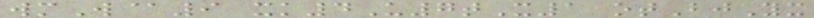wmW@9 xk4U7tX1 otBjYx
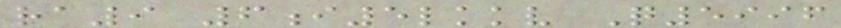ra9 6i5lkkv Q5996
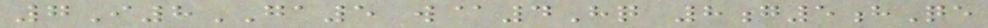7I8GA5 w@4Hq 8g5hQe
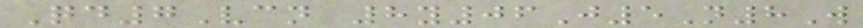Qd7Vcn 8y06J5N8W
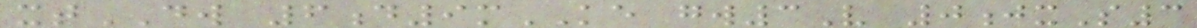xtDW 6d9mKE gw3V 0jxS3
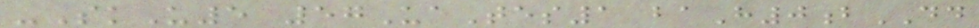-SkU5 57UaTes1 baH0bDD
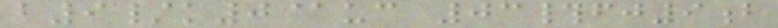b9/k0@uc 03#fj9b
